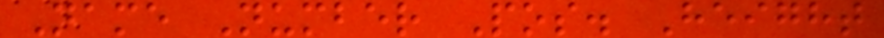Name Number Pos. Height
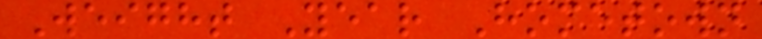Weight Year Hometown
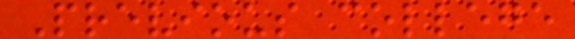Previous college
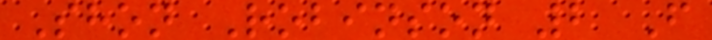Shon Robinson 2 F
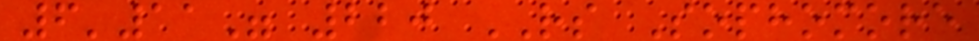6'11" 220 RS Sophomore
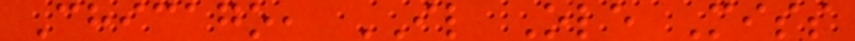Chicago, IL Ole Miss
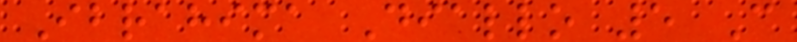Ibrahima Diallo 5 C
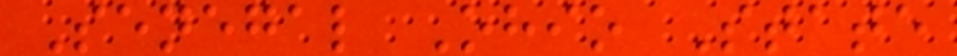Senegal Ohio State
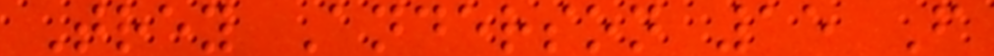Trey Anderson 15 F
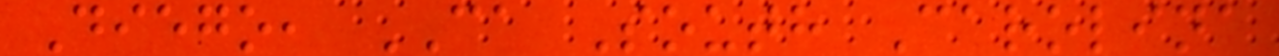Diego, CA South Carolina
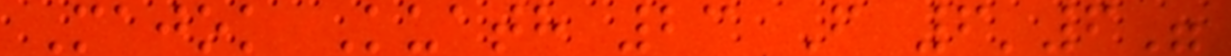Majok Kuath 23 F 6'6"
